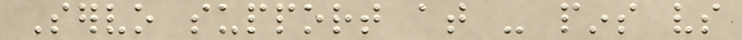Servo support at - pins vs
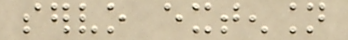servo extension
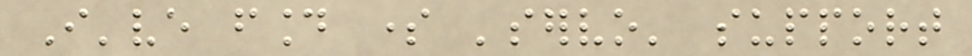I've found some 'servo' support
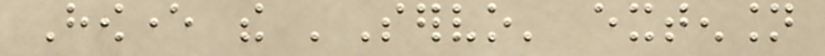However the 'Servo' extension
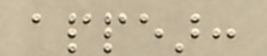appear:
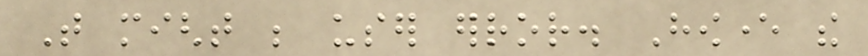That might be user error. However the
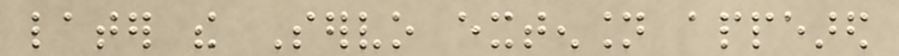later the Servo extension appeared
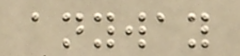anyway
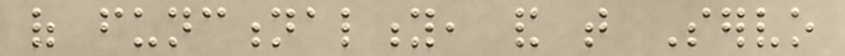of functionality, and that Servo
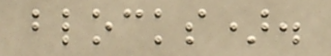blocks).
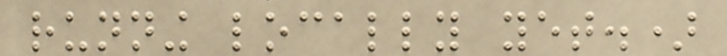running locally yet.)
